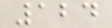124
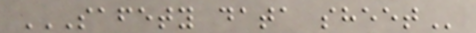SAFETY DATA SHEET
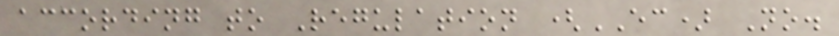according to Regulation (EC) No.
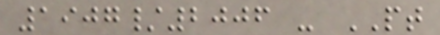1907/2006 - PT
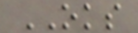OKS
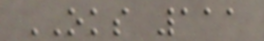OKS 111
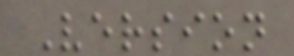Version
